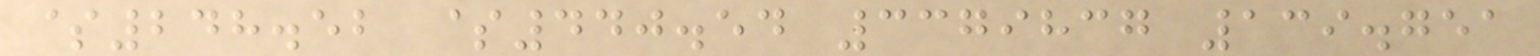$248.52 $440.54 3379837 139.751
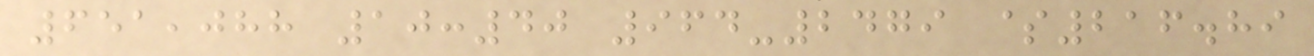651,088 10:40 964-2479 $216.89
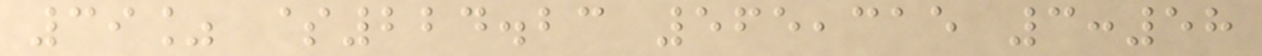39% $224.23 565,315 3:58
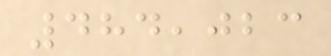484,023
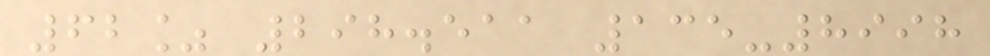62% 298.511 135-8998
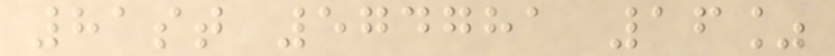81st 574781 16%
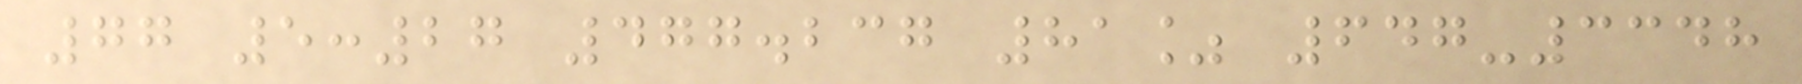77 5:27 477.237 81% 647-3348
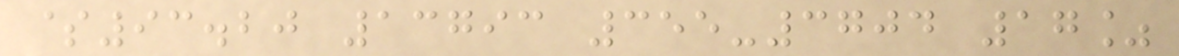$93.20 13793 355-3704 17%
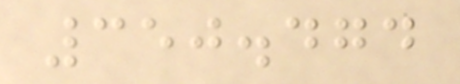350.474
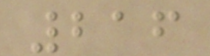216
